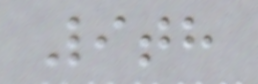9th
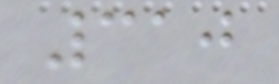310
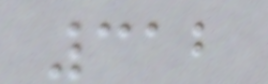312
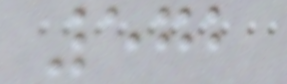572
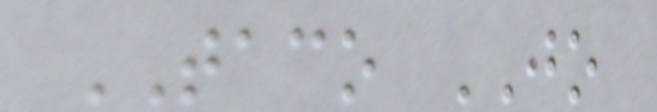TACO JO
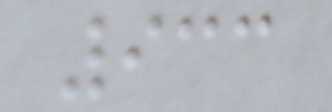933
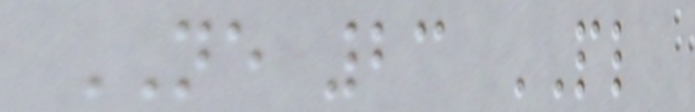NE 23 PL
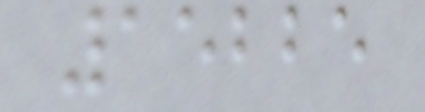15225
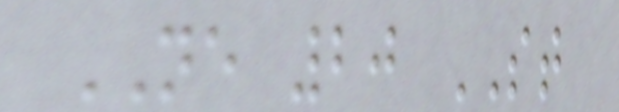NE 20 ST
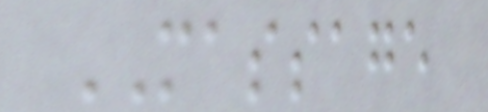MASSAGE
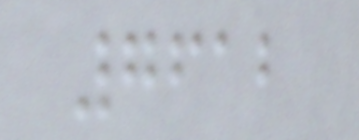7612
